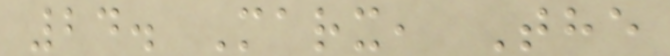24. Marx, The
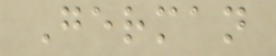German
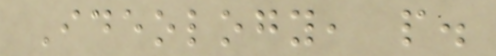Ideology, p.
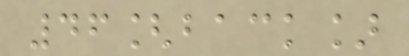46[back]
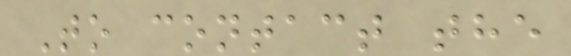To contact the
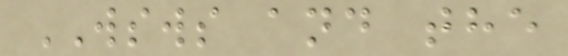WSWS and the
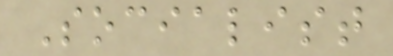Socialist
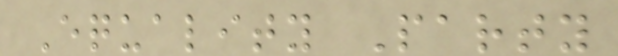Equality Party
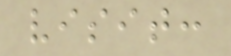visit:
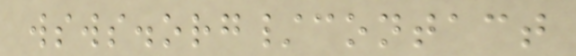wsws.org/contact
